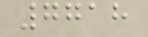7718
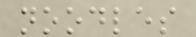noodles
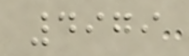4979
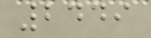2449
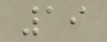19
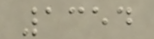1354
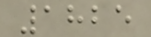1825
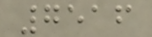7516
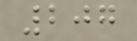207
